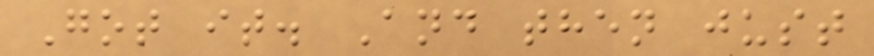Got it. And then just
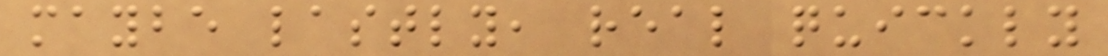maybe lastly, real quickly
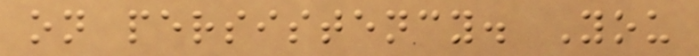on persistency. You
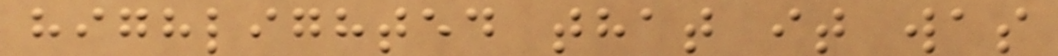highlighted that it was
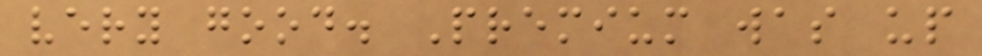very good. Premium was up
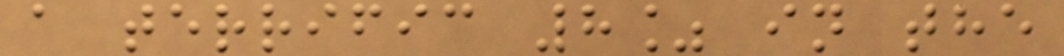a terrific 8% in the
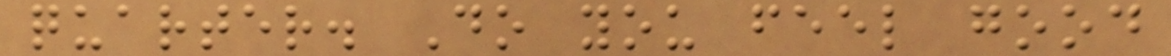quarter. Do you feel good
